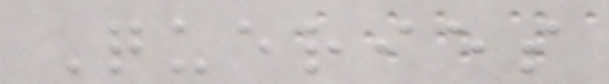Queries
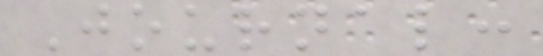Journal:
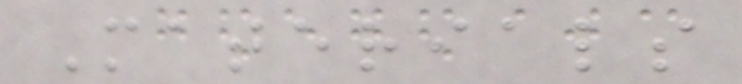Materials
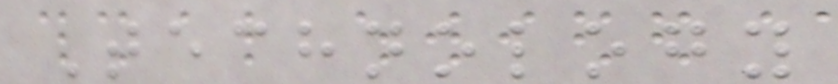Technology
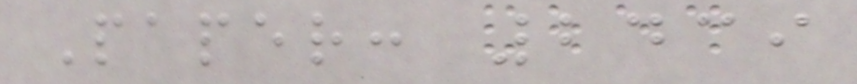Paper: 2439
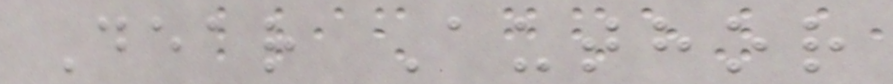Dear Author
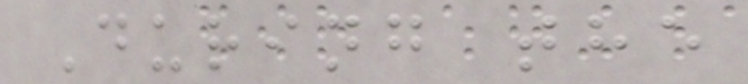During the
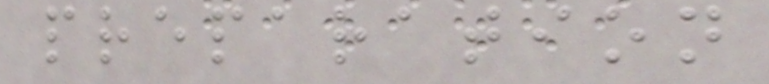preparation
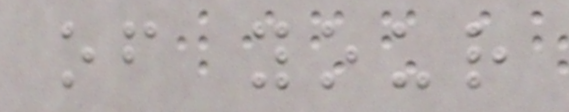of your
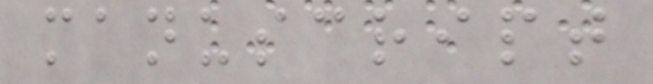manuscript
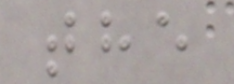the
